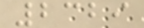2329
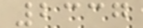2337
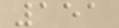151
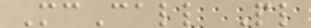McCall Pl
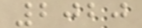2020
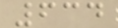634
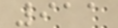911
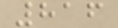816
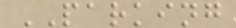PARKING
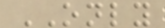ONLY
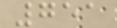751
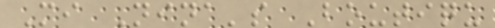Mi Nina's Boutiqu
